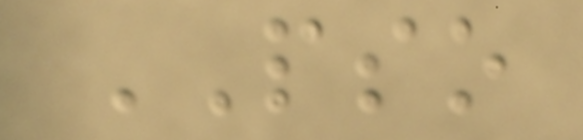PSO
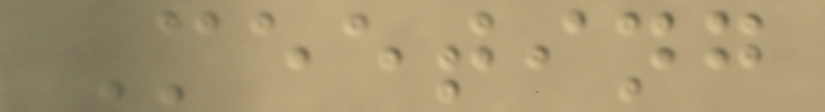Meeting
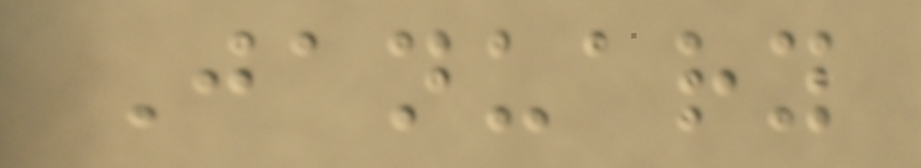January
